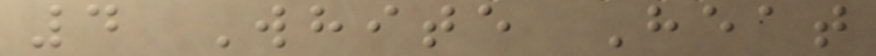4 White Heat
